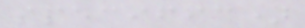specific)
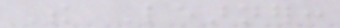The Learner:
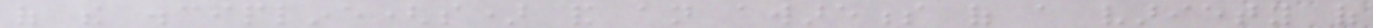of the discipline(s) and an awareness of a variety of
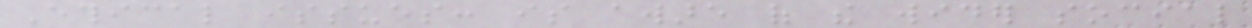Ethical issues: is aware of the wider social
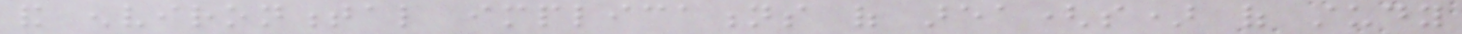and environmental implications of area(s) of study
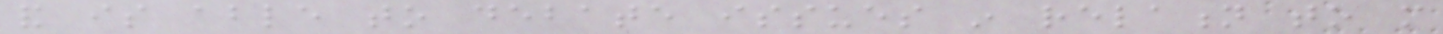and is able to debate issues in relation to more
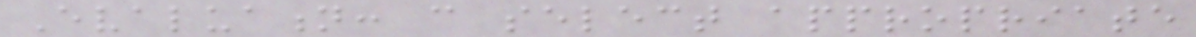Evaluation: can select appropriate
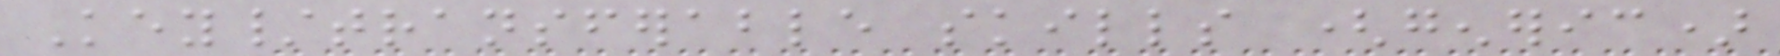Key/transferable skills (generic)
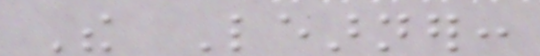The Learner:
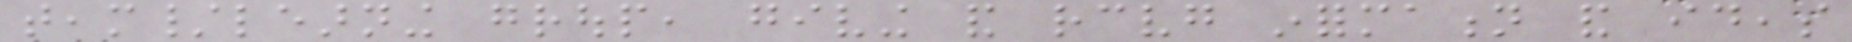team/learning group, giving and receiving information and ideas
